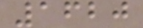1620
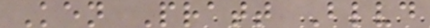Ken Pratt Blvd
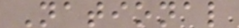National
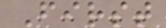First
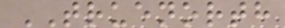TRUENORTH
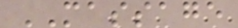MASSAGE
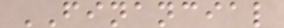FINANCIAL
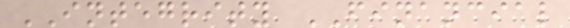INTEGRITY FINANCIAL
